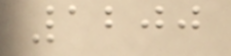1200
